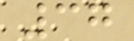37
